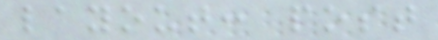layout: post
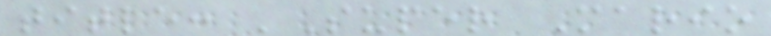title: 'Super Mario
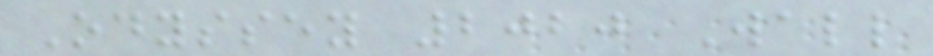Odyssey 2020 Wall
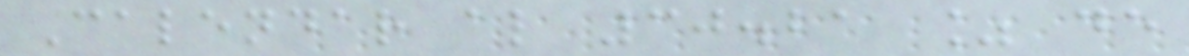Calendar al 30.21 % de
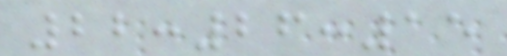22:26:15
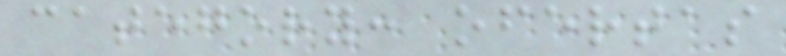category: ofertas
